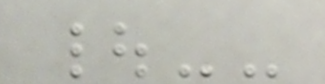|--
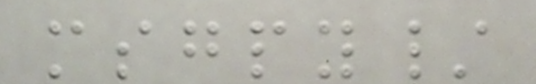msgpy/
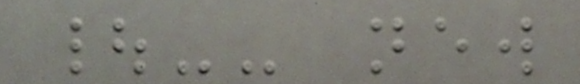|-- new
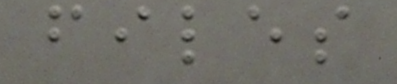files
